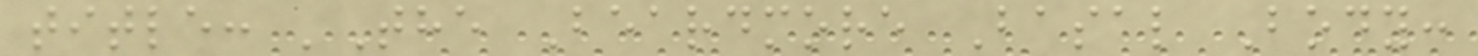title: 'The Beardmore Basal Body:
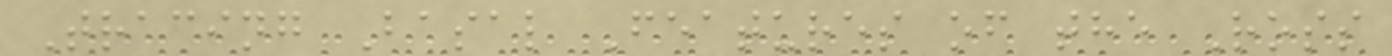Tracing Basal Features of the Ross
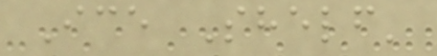Ice Shelf'
